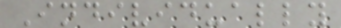Individually
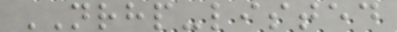NRHP-listed
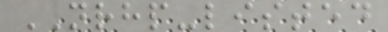NRHP-listed
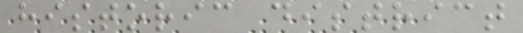historic district
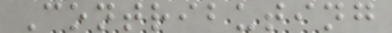Contributing
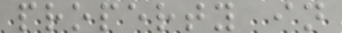property in
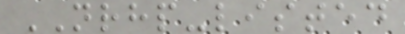NRHP-listed
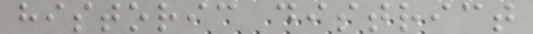historic district
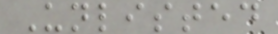Unlisted
